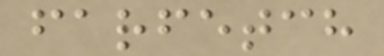farfetch
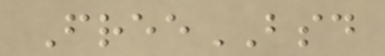FreeBSD
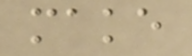make
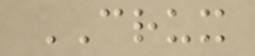CRUX
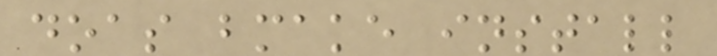doas bmake install
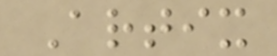Artix
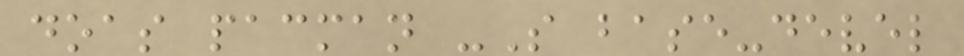doas pacman -S base-devel
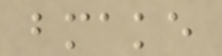bmake
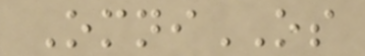OmniOS
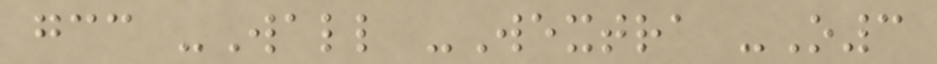gcc -Wall -Wextra -O3
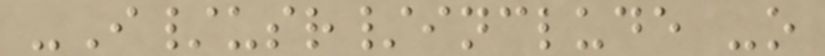-I/usr/include -o
